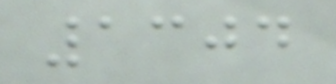1304
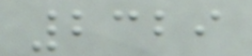2329
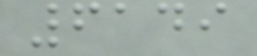6149
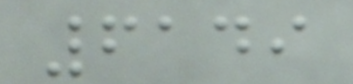6149
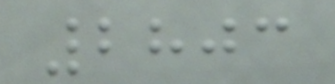2803
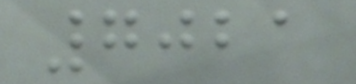7021
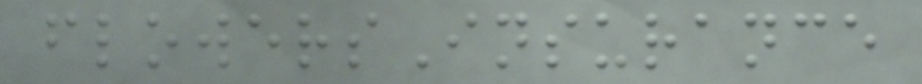flowersInsurance
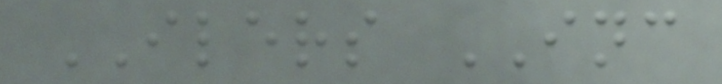ILERS INC
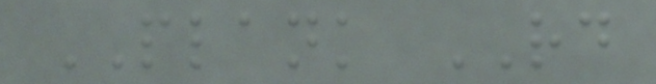PLANK RD
